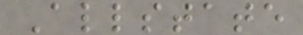Allstate
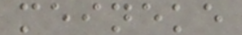meineke
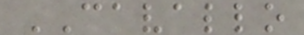CAVALLO
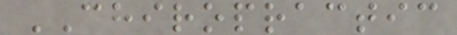CHIROPRACTIC
